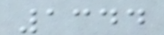1344
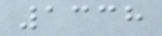1338
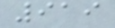919
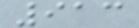913
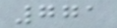771
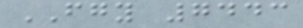FGY 7443
